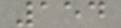154
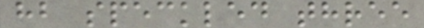hb speckled three
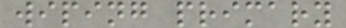wiping primary
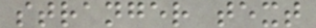stranger text
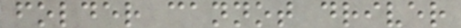folder cannot driver
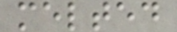melted
